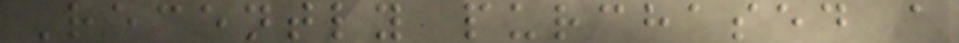Recently purchased a
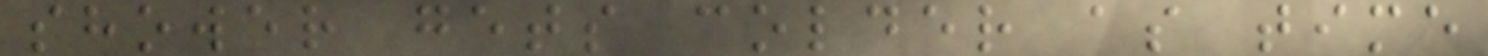shower gets colder as time
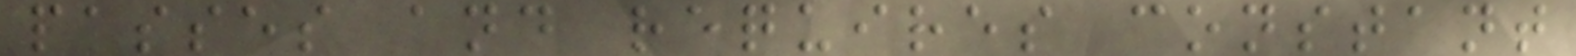passes and requires constant
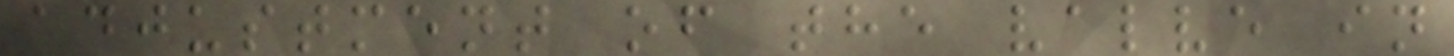adjustment of the valve in
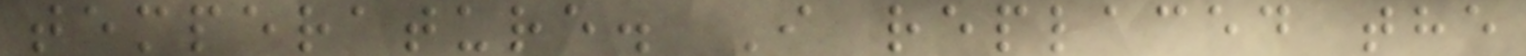temperature. I replaced the
